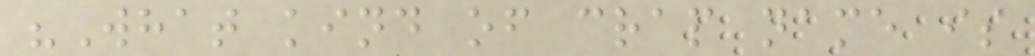"What kind of crap name is
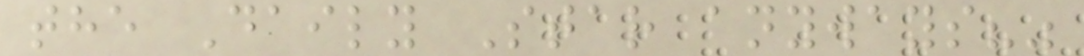the Daily Star anyways?"
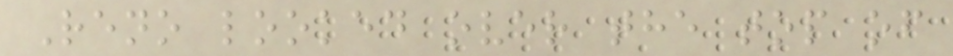Reno looked over the top of
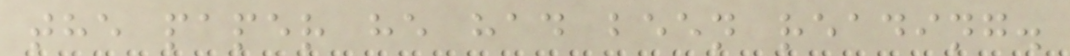the paper he had been reading.
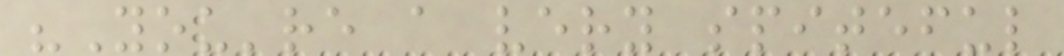"You're a very spiteful
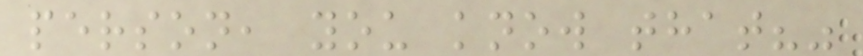person, you know that?"
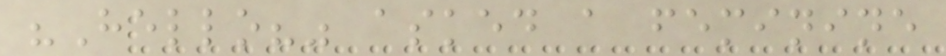"Hello?" asked a feminine
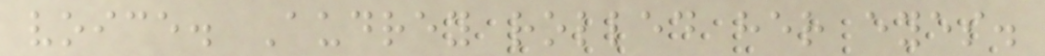voice. Audrey rolled her eyes.
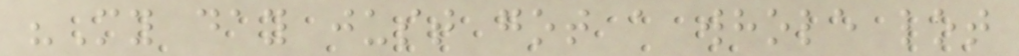"My day just got a whole lot
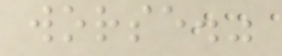worse."
